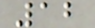12
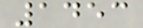1453
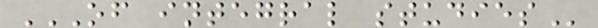OF INTEGRAL STUDIES
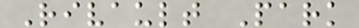Rivault Park
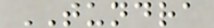TUNDRA
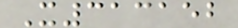X313152
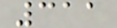311
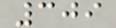309
